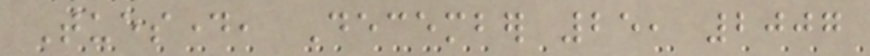Tuesday, December 25, 2007
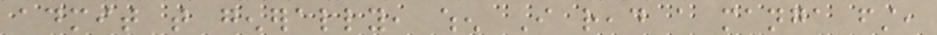admit that generally, when I read a manga first,
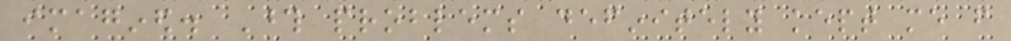imagined. Those problems definitely kept me from
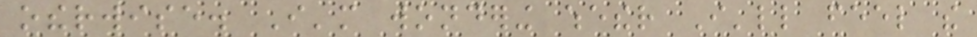otherwise. I'm wondering whether I'll feel the
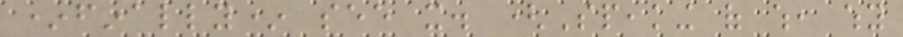*finally* see it. (Speaking of which, why
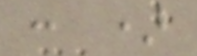: )
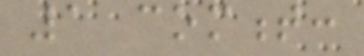1 comment:
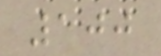100
